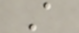A
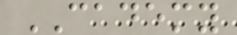CADEMY
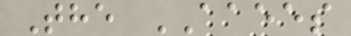The AAEES
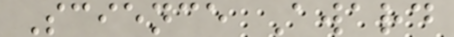Science Award
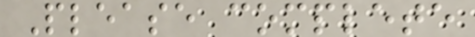Please complete
